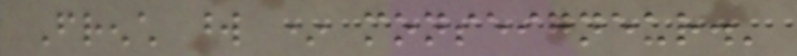French word * monseigneur.'
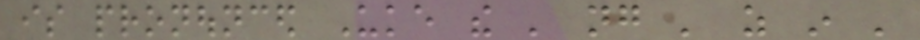is pronounced Uke the ' ng ' as in '
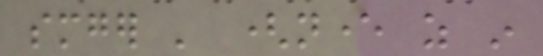smger ' (never as in
